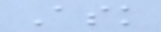Ask
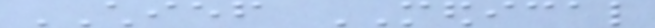CHIEF MEDICAL
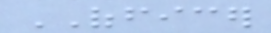OFFICER
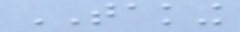TAKING
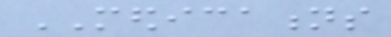MEDICATIONS
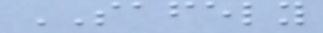SAFELY
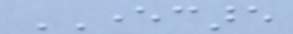EVERCARE
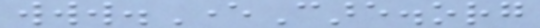www.EverCare.org
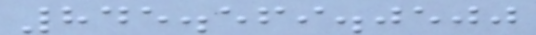845.569.0500
